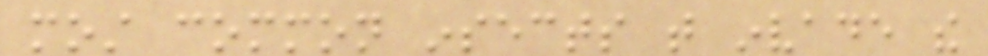most common insects that invade the
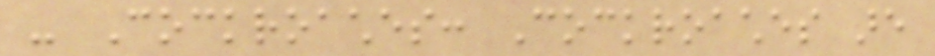- Cockroaches: Cockroaches are
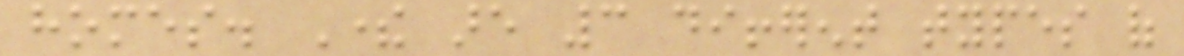homes. There are 3 different types of
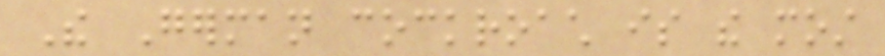The German cockroach is the most
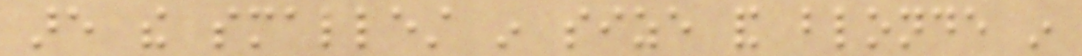are the smallest in size and blonde in
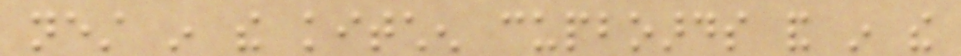nest in the kitchen cupboards and in the
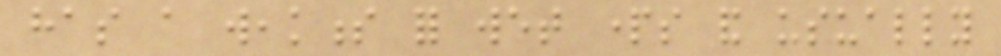has a weakness for wet parts and usually
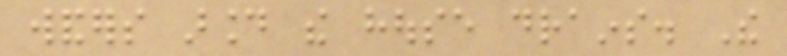wanders around the house drains. The
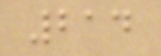214
